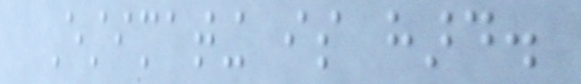Estimating is hard.
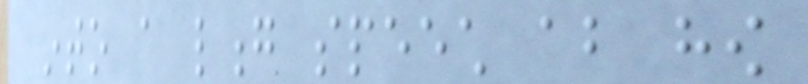into a long speech about how
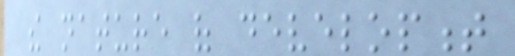the nature of development
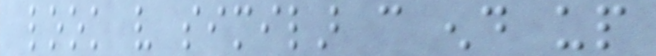look very similar can end up
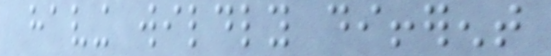having wildly different
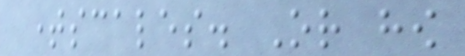timescales. Or how
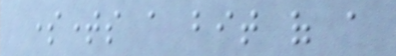sometimes a bit of a
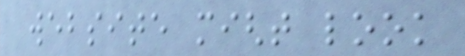website might look
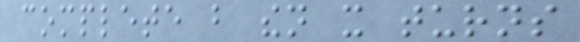complete but then it turns
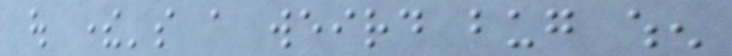out there's a weird bug when
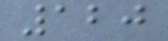120
